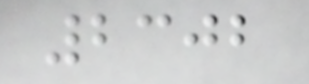2302
